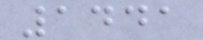1441
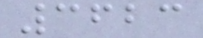3623
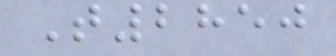T2850
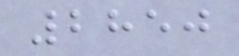2850
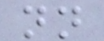nn
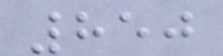850
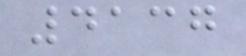4137
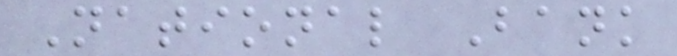National Bank
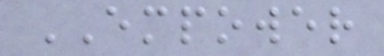EMPOWER
